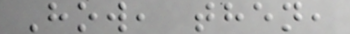How, then,
